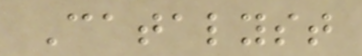Catalyst
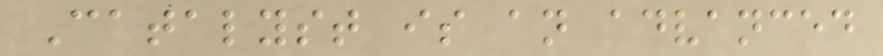Catalyst is an advanced
